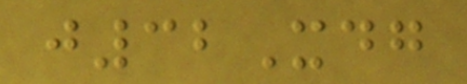j32Xdg
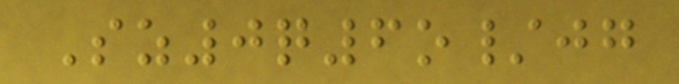Sz0q6o/jg
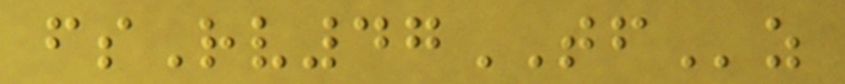fsRv47TFz
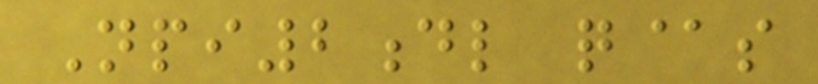Npi2dl q@s
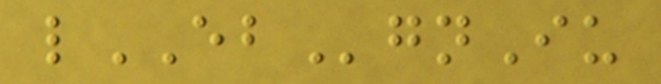lEBgnIu
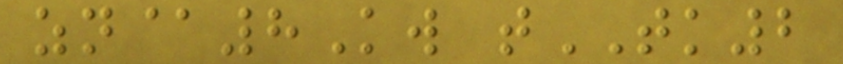zn@8Kw tTK2
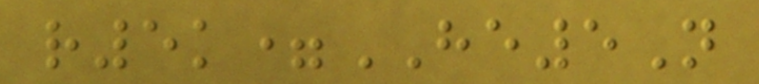r5k=HE5N
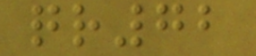qr72
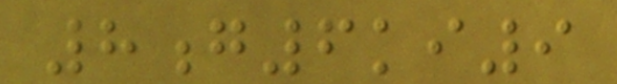8g6ki9
